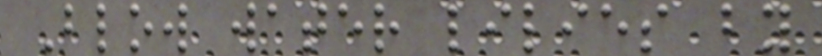Blow water lilies by
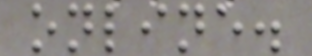online.
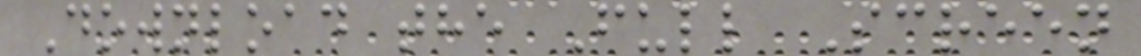Download the Full Screen
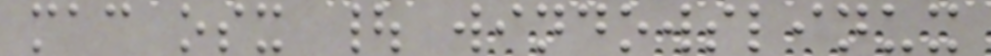mac osx | windowslinux
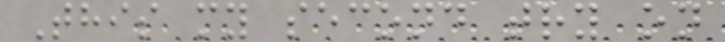This my second try on
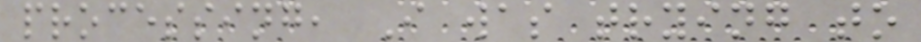processing, I was trying to
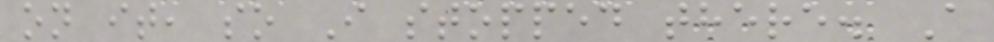on it, so I stopped there. A
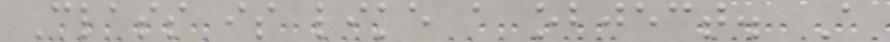Class is like a object. A
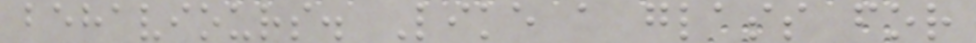behaviours. Like a glass for
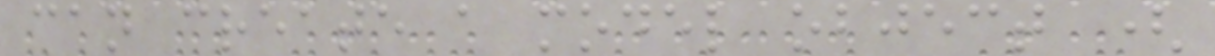can create a model object (
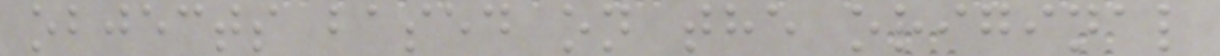objects based on the original
